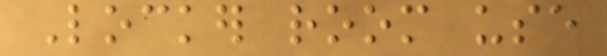Locker room use
